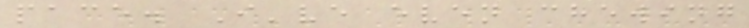pace. I've even chewing
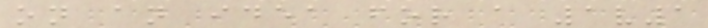on an idea for a 1v1
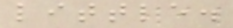little.
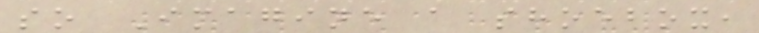so Imagine a shoebox,
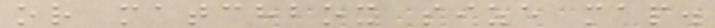or matchbox size map.
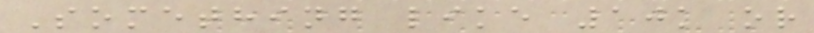Something like 10k or
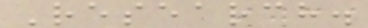Research.
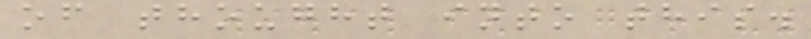of thought into this.
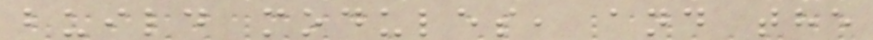build modules, and the
